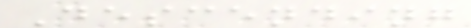Descending
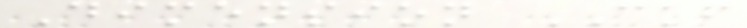Dimension CKF
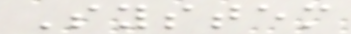System
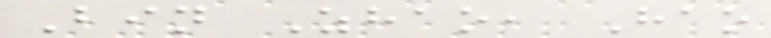Bin Zhao, Hao
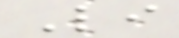Li
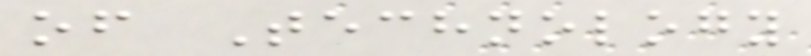of Technology
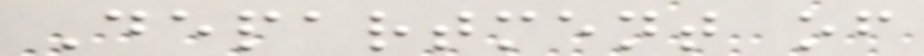Department of
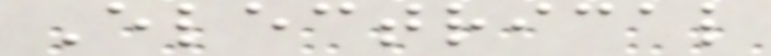Electrical
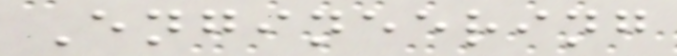Engineering
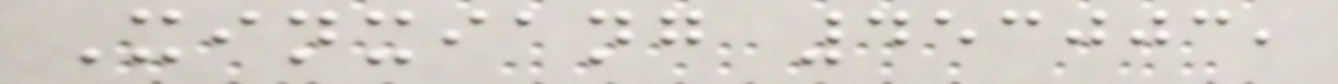Xinxiang 453003,
